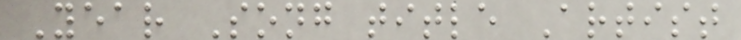Year Song title Artist
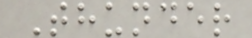Thunder
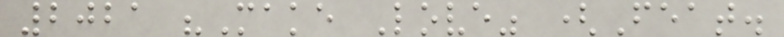2021 "Make Love" (Feat.
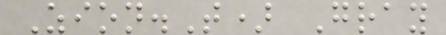Zion.T) Gray
